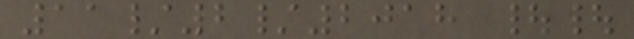11/2/2018 ||
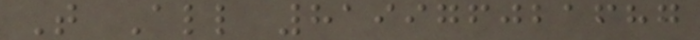T All 819976021687
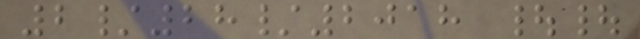2/28/2018 ||
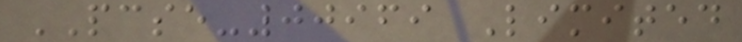PCSE-00969 Limited
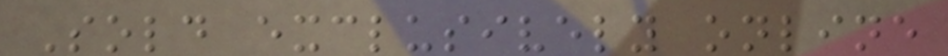Sold exclusively online
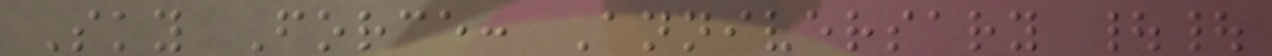Sky Force: Anniversary ||
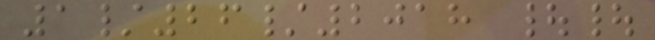1/26/2018 ||
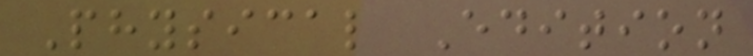Physical Edition
